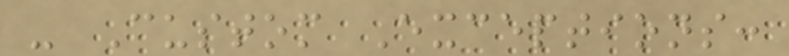- Custom Exceptions:
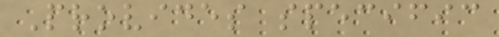Provides specific
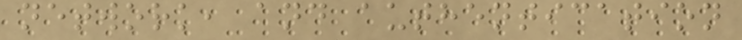network, and authentication
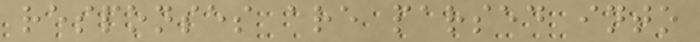responses are parsed into
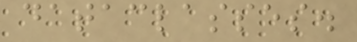dataclasses.
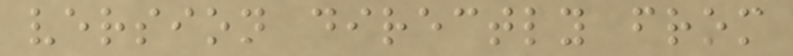version directly from
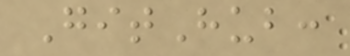GitHub:
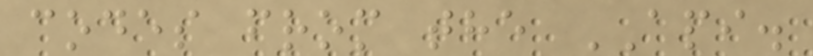codes from the API.
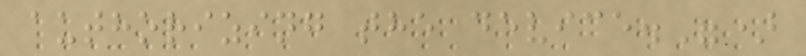authorizing the device.")
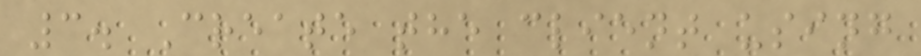3. Create the client using
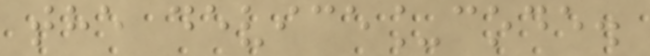the device_code.
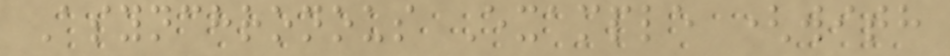Asynchronous Example (with
